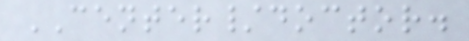CENTER/doctor.
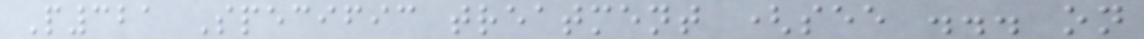P321 Specific treatment (see ... on
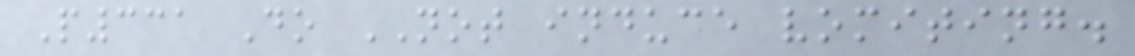P331 Do NOT induce vomiting.
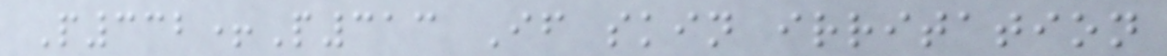P332+P313 If skin irritation
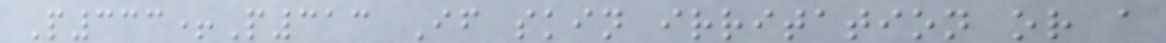P333+P313 If skin irritation or a
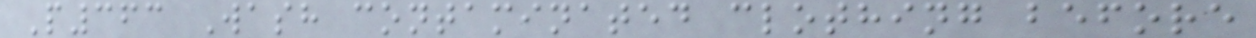P363 Wash contaminated clothing before
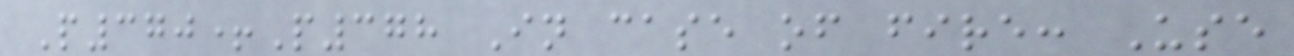P370+P378 In case of fire: Use
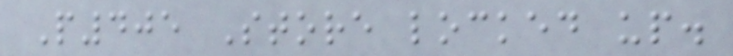P405 Store locked up.
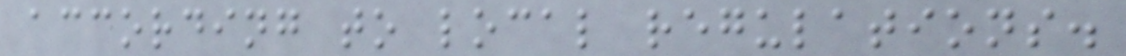according to local regulations.
